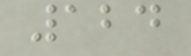124
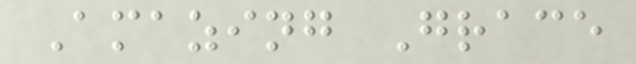Amazing Grace
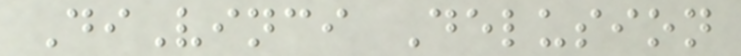DiVinci Delusion
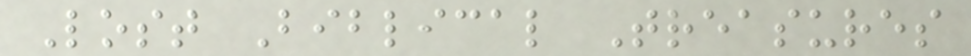Lost Biblical Treasures
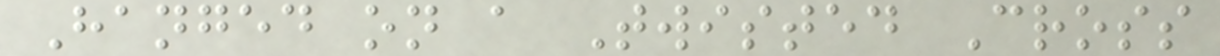Hanged on a Twisted Cross
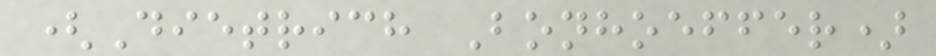(Dietrich Bonhoeffer)
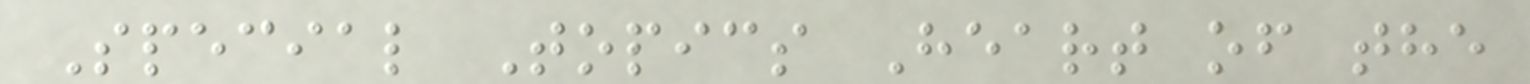Special Topics Heart of the
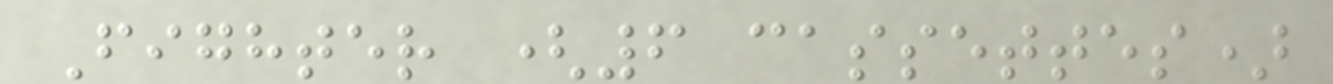Fighter (6 cassettes)
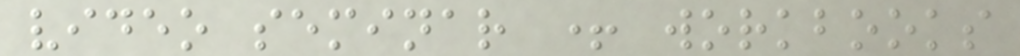video seminar + workbooks
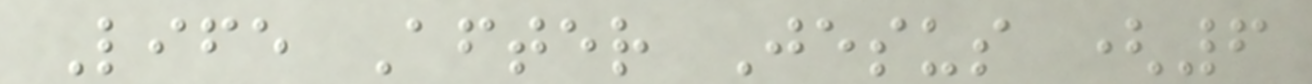Life After Jesus (6
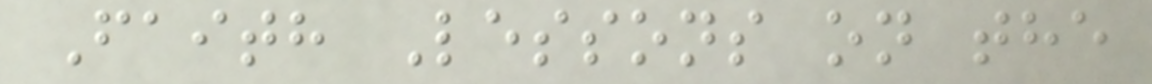Faith Lessons on the
